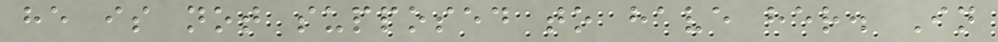he is not supposed to have her. In
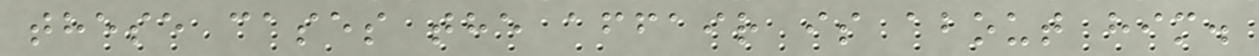these cases the affair is about him.
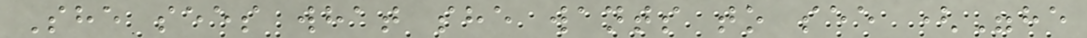She sees what she wants to see ("he
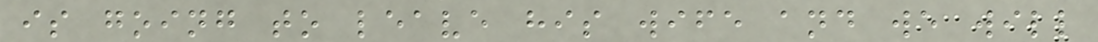is going to leave his wife and we will
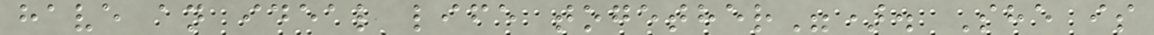have an ideal life together"). She is
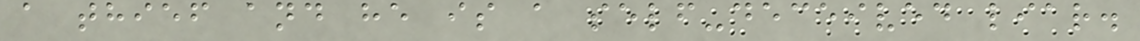a thief and he is a self-deceived liar.
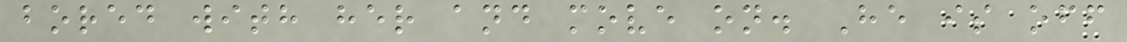bored with her and move on. He is off
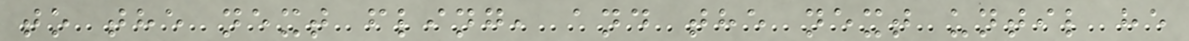to the next fling, and the next until he
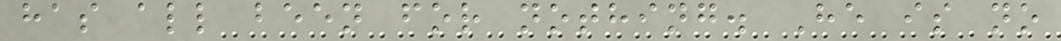has all been for nothing. He is no
